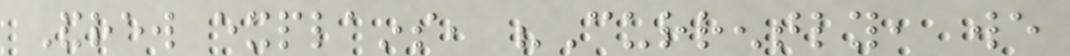Andrew explains, "Currently, we
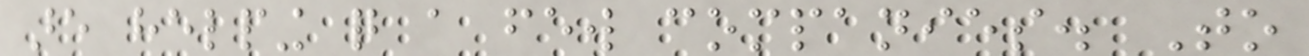are helping quite a few companies. To
